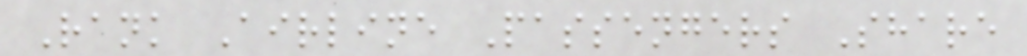Rank Airline Passengers Share
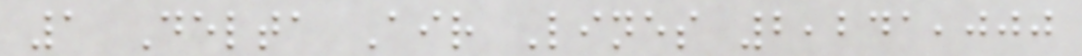1 Delta Air Lines 2,241,000
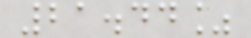21.44%
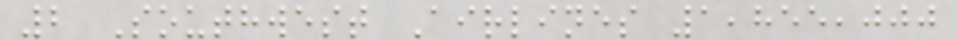2 Southwest Airlines 1,855,000
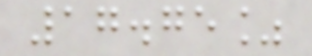17.75%
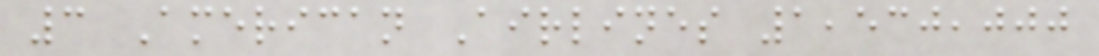3 American Airlines 1,530,000
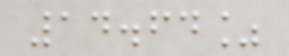14.64%
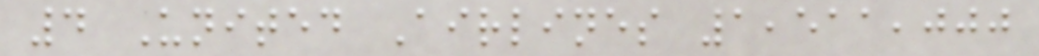4 United Airlines 1,511,000
